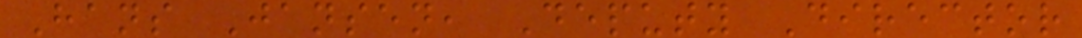Hans Jansen, Deputy Director
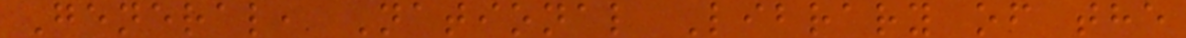General, National Library of the
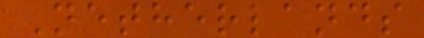Netherlands
